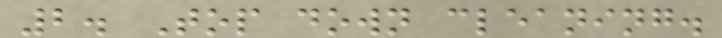2. Top down cleaning.
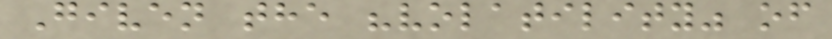Given the "volatility" of
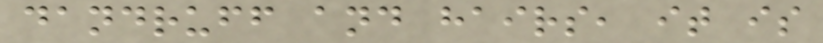dandruff and hairs, it is
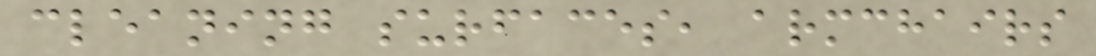cleaning surfaces, armchairs
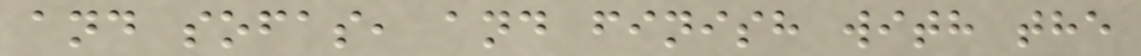and sofas, and finish with the
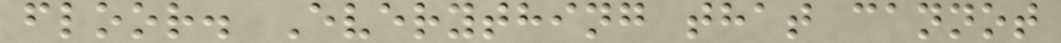floor. Everything that cannot
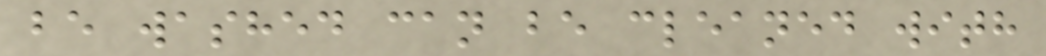be washed can be cleaned with
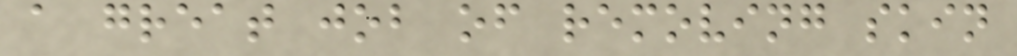a great job of removing skin
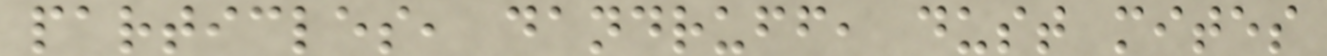particles, dandruff, dust mites
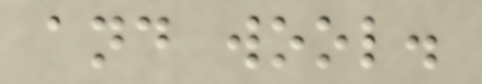and wool.
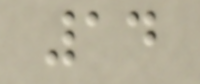14
